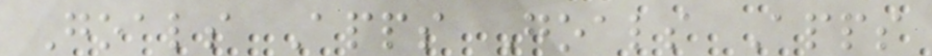Goals Apps Goals Apps
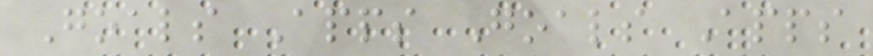Goals Apps Goals Apps
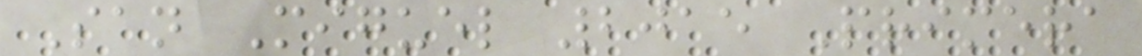San Miguel 2015 Primera
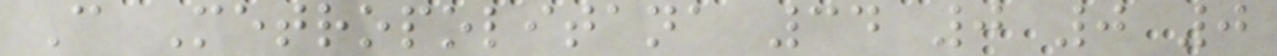C Metropolitana 34 0 0 0
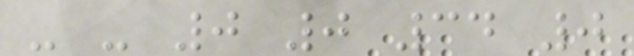- - 0 0 34 0
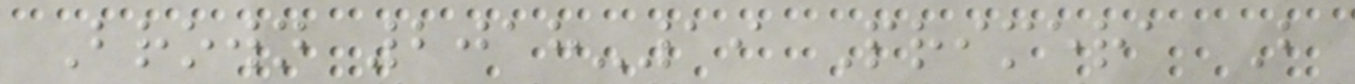Brown 2018-19 Primera B
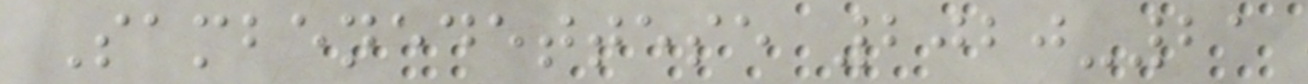Sambenedettese 2020-21
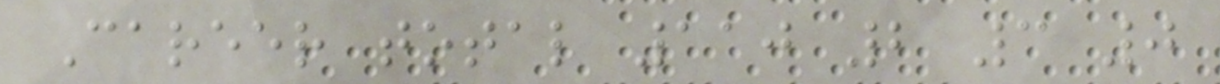Career total 110 2 3 0
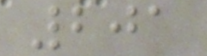201
